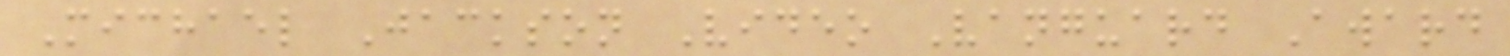Michael Jackson Video Vanguard Award
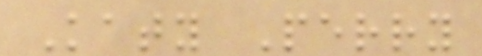Katy Perry
